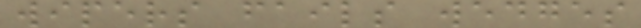wipers fails wedges
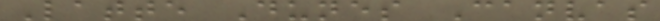Latte Dunes Canvas
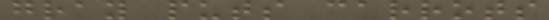gray puts carrots
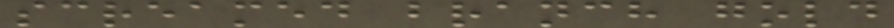screamed branch gold
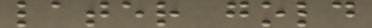later gold
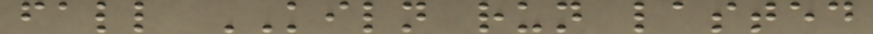fall KILN run lasted
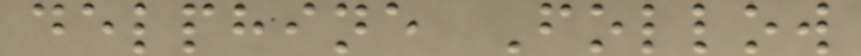delphine Follow
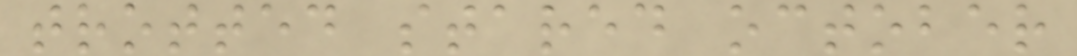trotted stared october
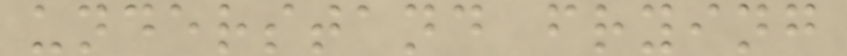understand frying
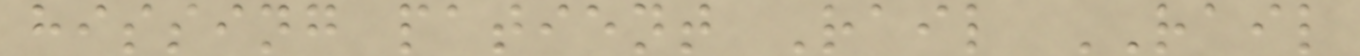hissing patient Rail RAIL
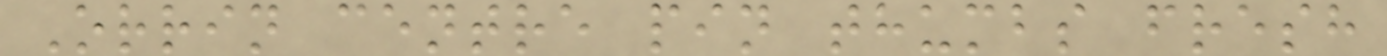Orrin centre pin thumbs fresh
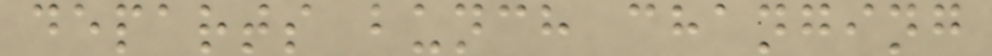departs bunch changing
